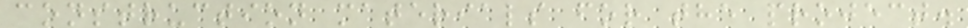construction materials for the project.
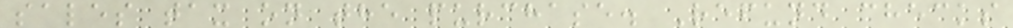sales tax on the purchase. Refund checks
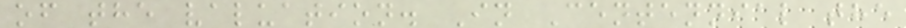of the valuation. In Centennial the
